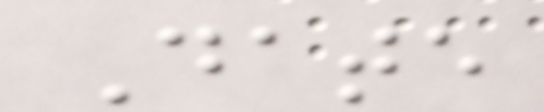Date
